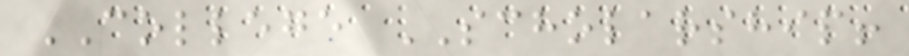COLLEGE SCHOLARSHIP!
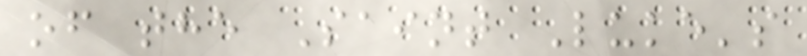of the Saint Luke's
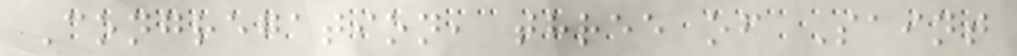Congregation, three of Saint
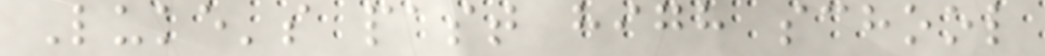Luke's past high school
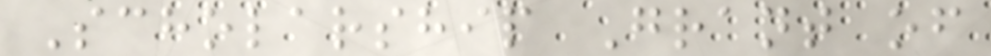Scholarship Grant of
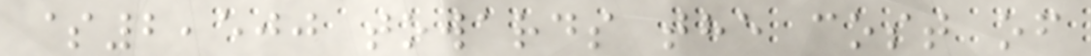$2,500 towards the cost of
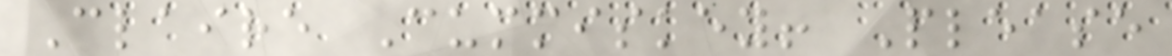Claire Cummiskey! Please
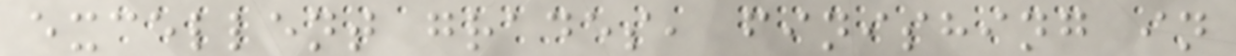excellent grades, finishing in
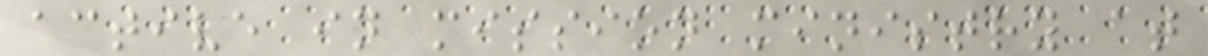active in mission ministry at
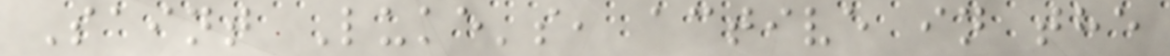Saint Luke's, active in the
